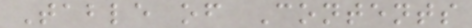Table of Contents
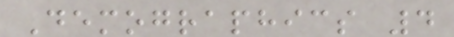Demographics 4
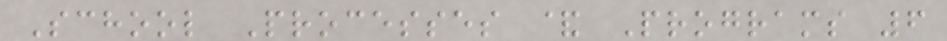School Processes & Programs 6
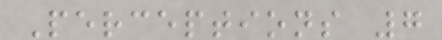Perceptions 7
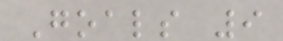Goals 9
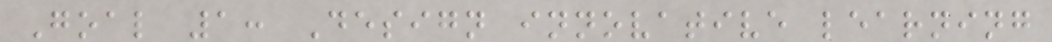Goal 1: Design innovative learning
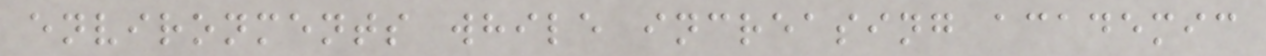environments while increasing academic
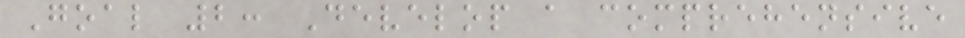Goal 2: Develop a comprehensive
